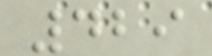429
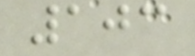103
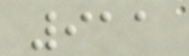911
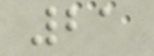21
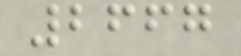2667
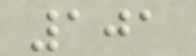101
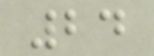24
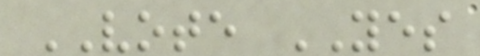VOTE YES
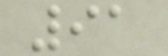91
